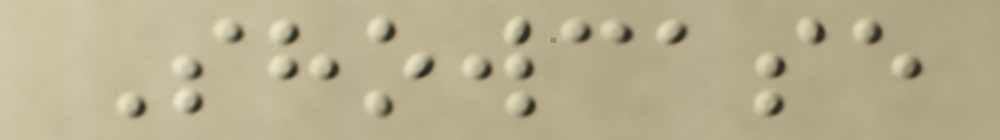Showcase
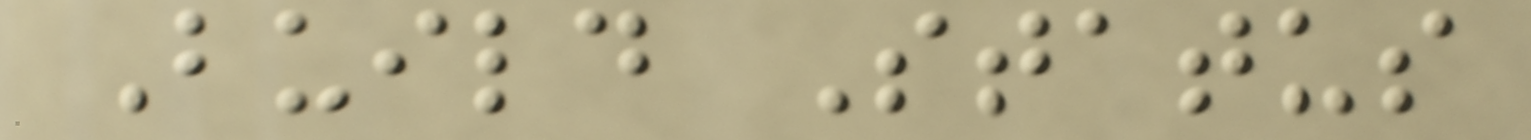Build Status
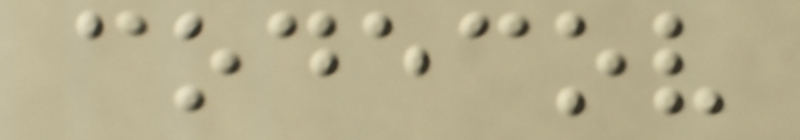codecov
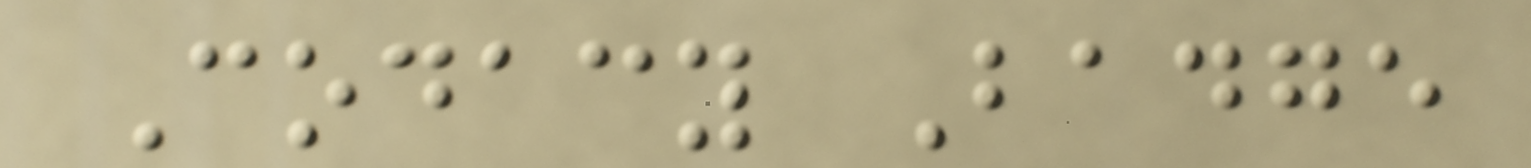Codacy Badge
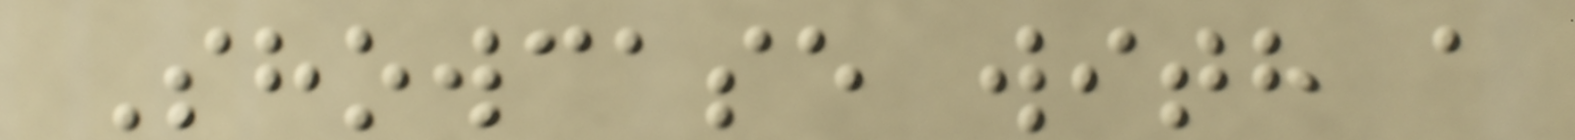Showcase with a
